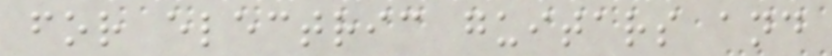for electric guitars and
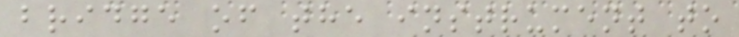bridge of the instrument to
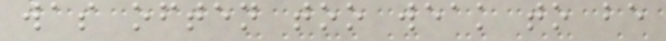was often too weak to be
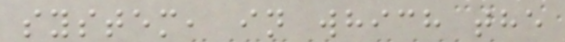system, in which the
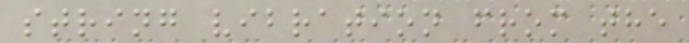string vibration from the
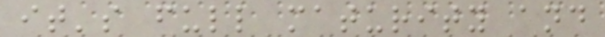it's full maturity and
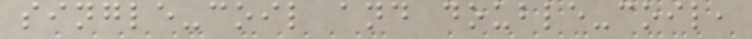single-coil and double-coil,
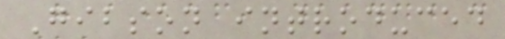Gibson introduced
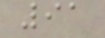91
